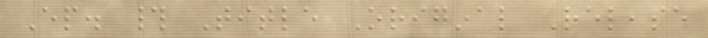Ep. # Title Original Release
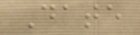Date
